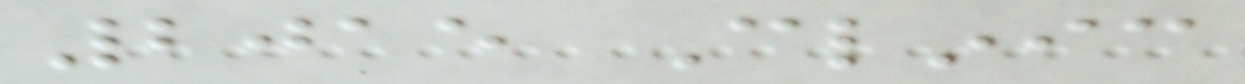2015 Clinic
